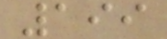199
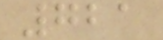721
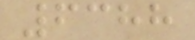6388
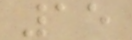15
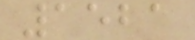1521
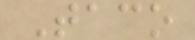Taco
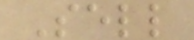Sell
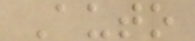Auto
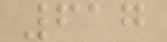617
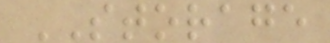STORAGE
